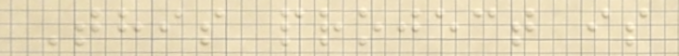This project is
